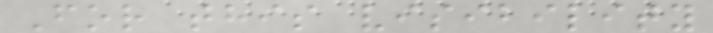For this visibility
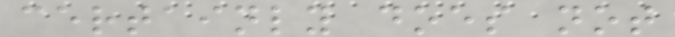certainly does not
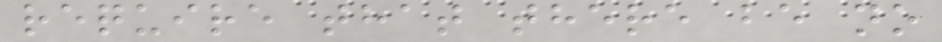require that there be no
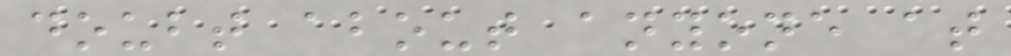doubt about anyone at
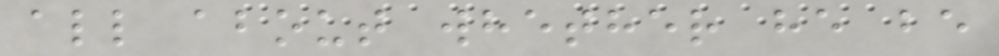all about whether he be
